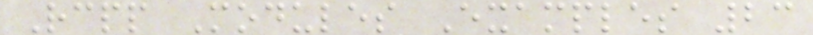Rcpp Modules Examples 23
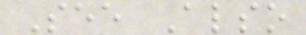See Also
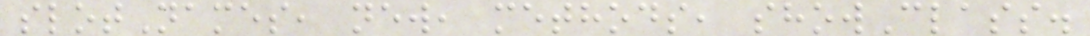slotNames, new, methods, showClass.
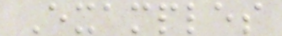Examples
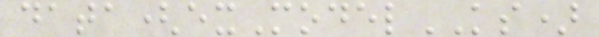data(exModelKS)
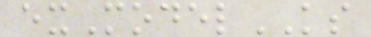exModelKS
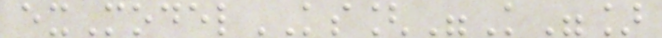exModelKS["K"]
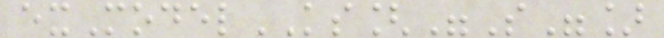exModelKS["S"]
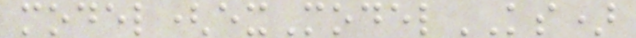model(exModelKS)
